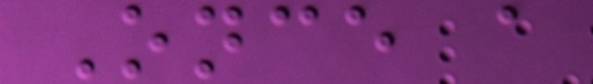Once a
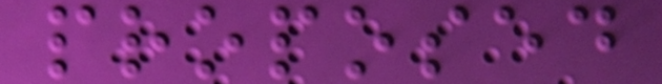proposed
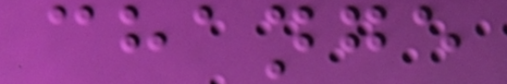change
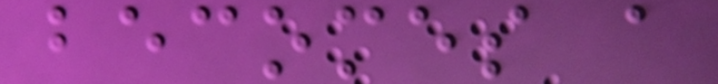becomes a
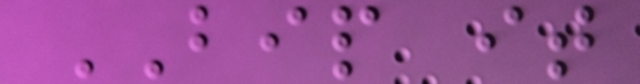BIP it
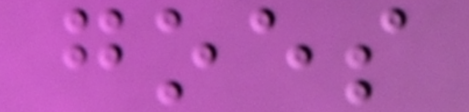goes
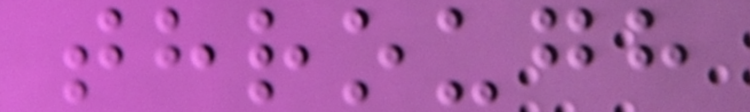through
